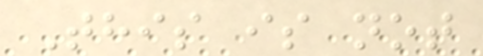This is not
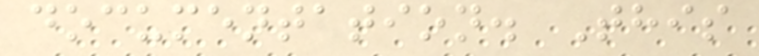documentation. This
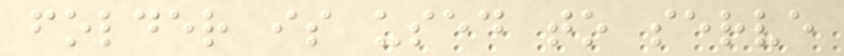folder is used to serve
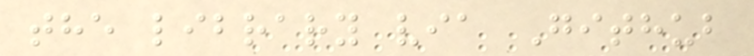the library via Github
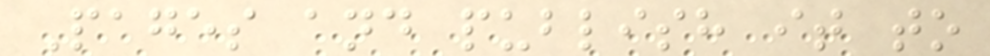Pages and publish it to
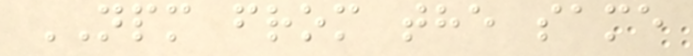NPM from the same
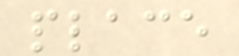place
